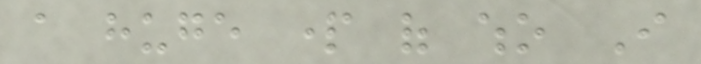a huge part of who I
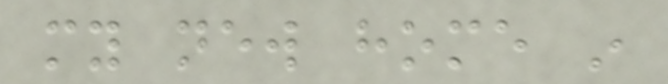my new home in
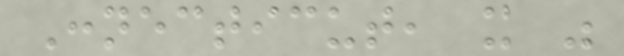Connecticut, it was
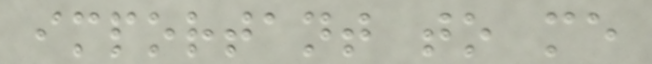important to me
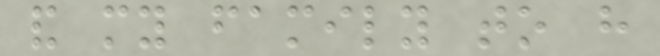and my family to have
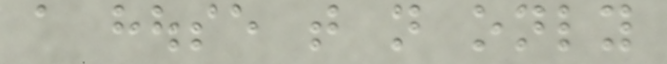a house that not only
